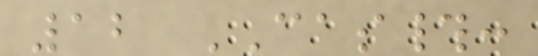12 CAS#:
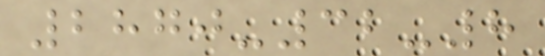2870-32-8
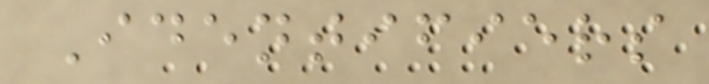Identifiers
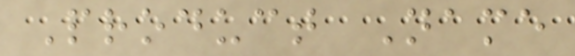Product Name
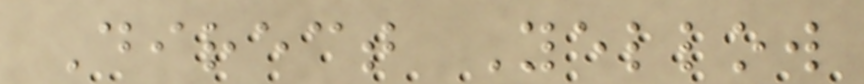Direct Yellow
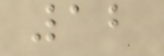12
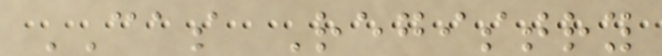CAS Registry
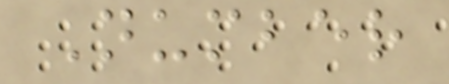Number
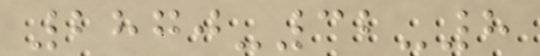2870-32-8
